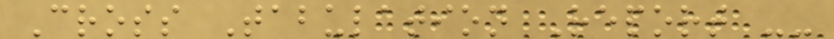Cross Tabulation Report --
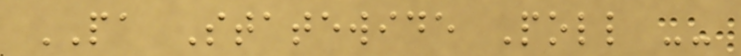PA Statewide Poll --
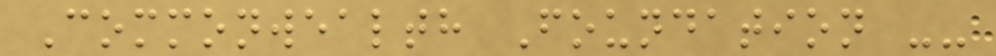Commonwealth Foundation --
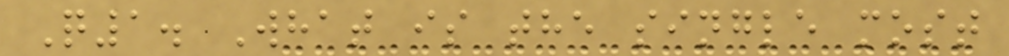Q1. What is the single most
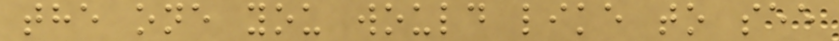the one you would like to see
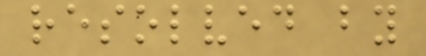resolved by
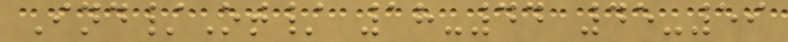Ind/Ot/ 18-44 45-59
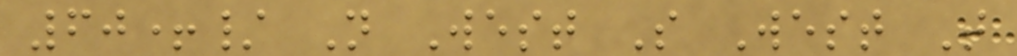60+/ N West S West T
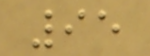95
